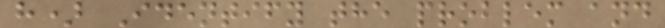h) Identify the problem and
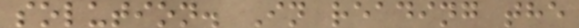solution. In reading the
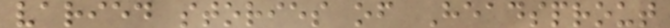varied stories of Headsprout
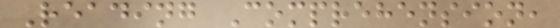Reading Comprehension,
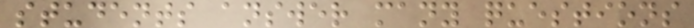students answer many questions
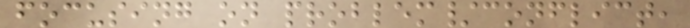focusing on problem/conflict,
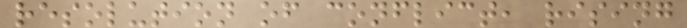resolution of conflict, rising
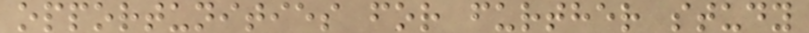opportunities for further study
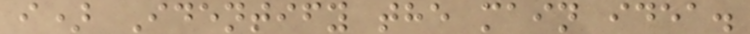i) Identify the main idea.
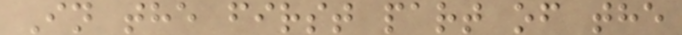In the first part of the
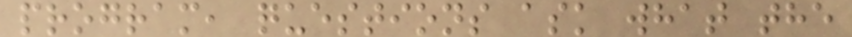program, questions ask what the
